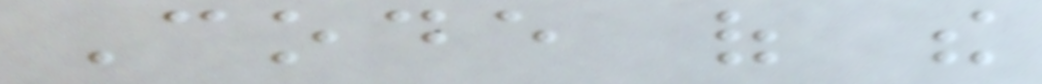Code of the
